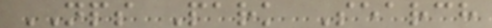NPS Park Search
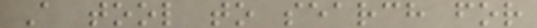A tool to search for
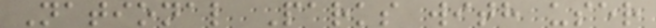National Parks with user
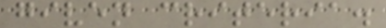given criteria.
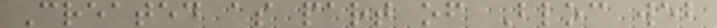Created as part of Bloc web
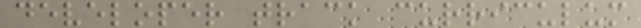developer track curriculum
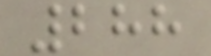288
